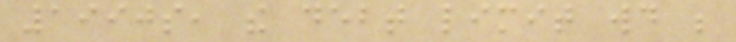1990s, the debt limit would be
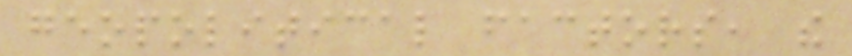geopolitical factors, the
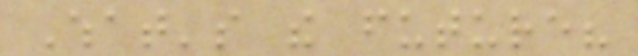What's the future?
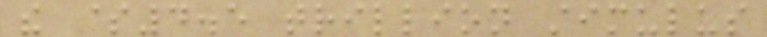the $4.5 trillion stimulus
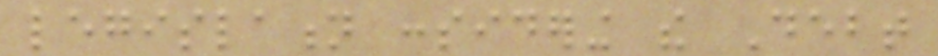legislation considering the Debt
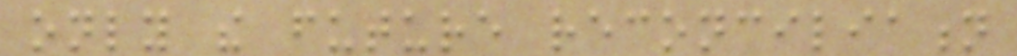only the future reconciliation
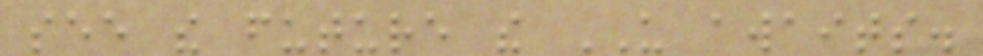see the future the US awaits.
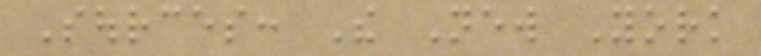Sources: The New York
